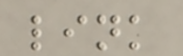link
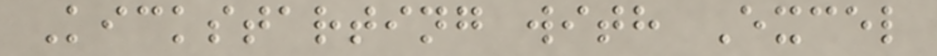Kickstarting with Excel
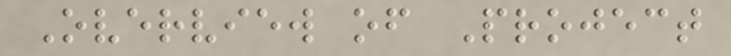Overview of Project
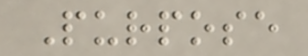Purpose
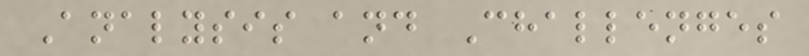Analysis and Challenges
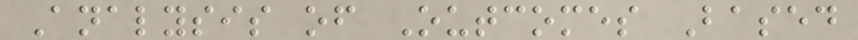Analysis of Outcomes Based
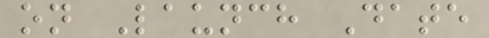on Launch Date
